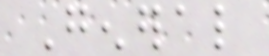General
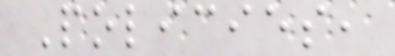Policies,
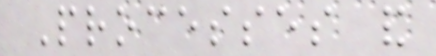Processes and
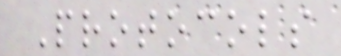Protocols
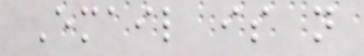Email is not
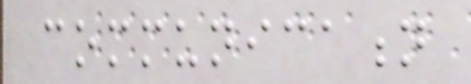communication
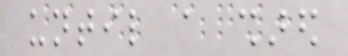until a shared
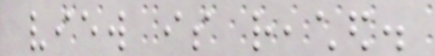view is reached.
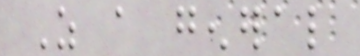As a general
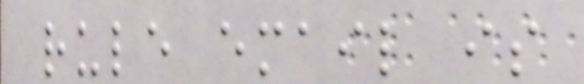rule email is
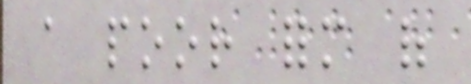a poor form of
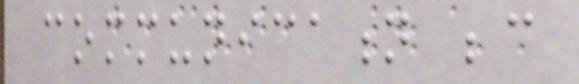communication because
